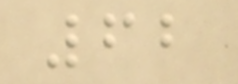62
